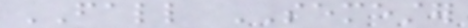FALL SEMESTER
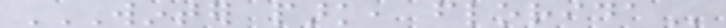WINTER PARK, FLORIDA
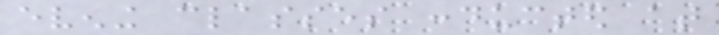evening classes conducted at
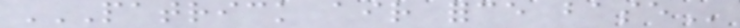PATRICK AIR FORCE BASE
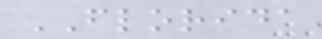FLORIDA
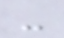-
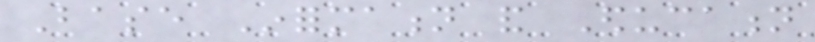Base Information and Education
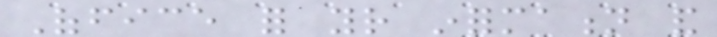Office for your information and
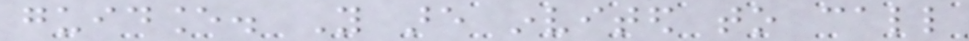guidance. You are invited to call
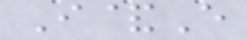I&E
